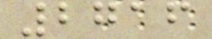2716
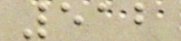512
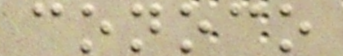conoco
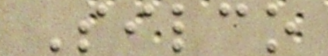Silco
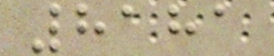8181
